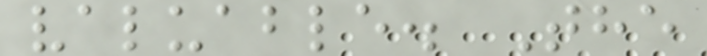valuable. The
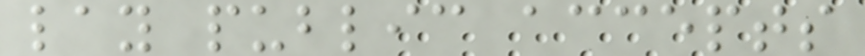lay public accepts
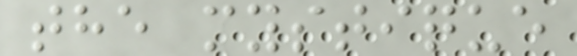the mystique
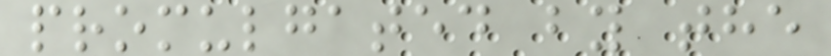promulgated by the
